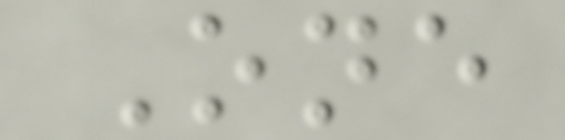One
